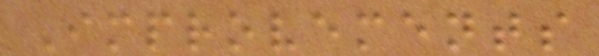Improvements
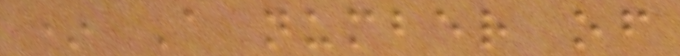* A number of
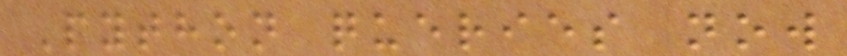Python queries now
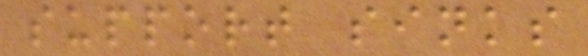support sinks
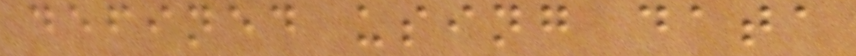defined using data
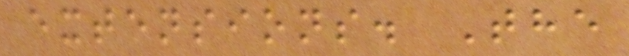extensions. The
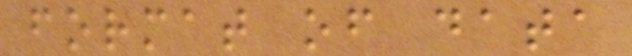format of data
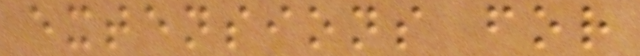extensions for
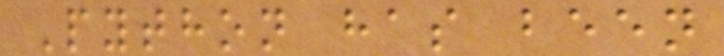Python has been
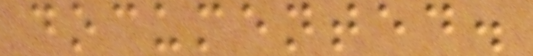documented.
